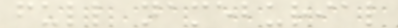full nameburial
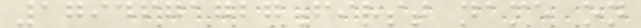1794671727first name on
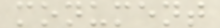monument
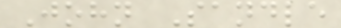John Sandle
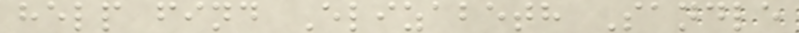help find Elizabeth Sandle
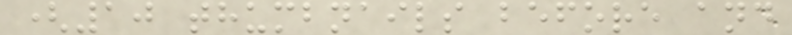(10 thumbnails before and
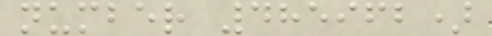number 485962)
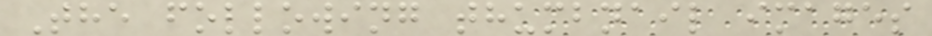The following thumbnail images
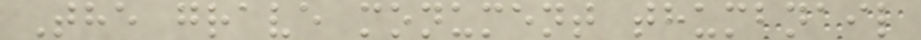The grave monument thumbnail
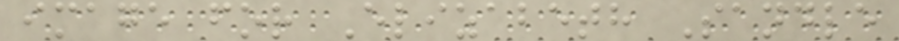image for Elizabeth Sandle
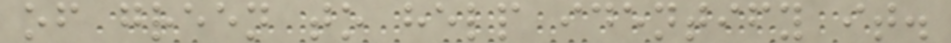of green to help identify it.
